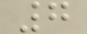7
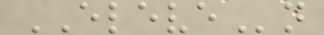ELEVEn
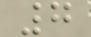7
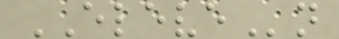ELEVEn
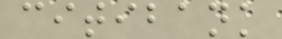citibank
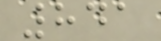841
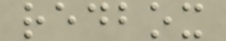redbox
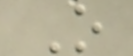O
